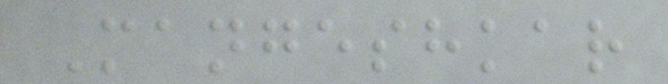Mangeshkar
